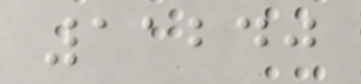11240
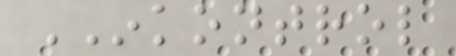INKONTROL
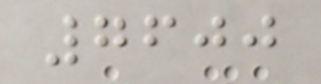7600
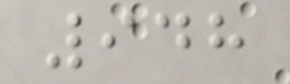948
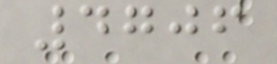4706
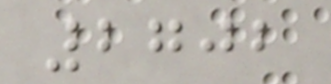2702
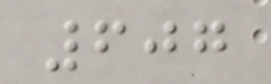607
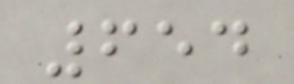654
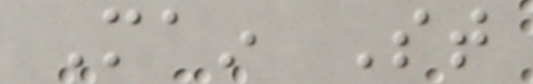Main St
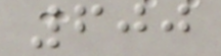600
